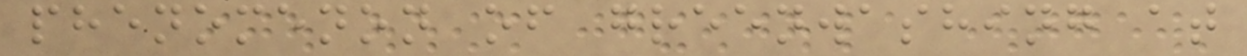phenomenon of greenwashing at
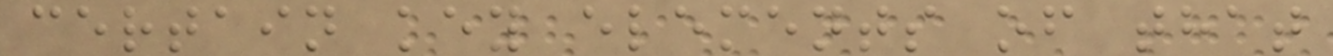certain key elements of that
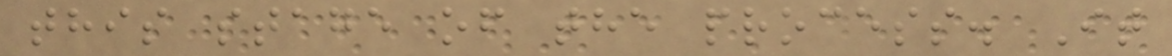this stage of the process. It
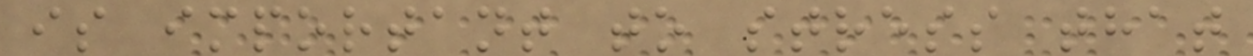is important to stress that
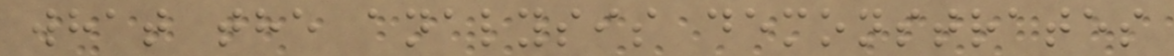what the analysis demonstrates
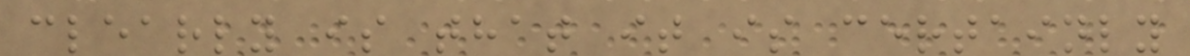clearly is that it is certainly
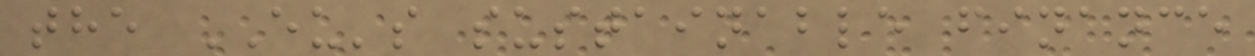the EU's sustainable finance
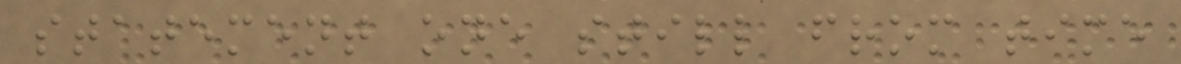statement one still from time
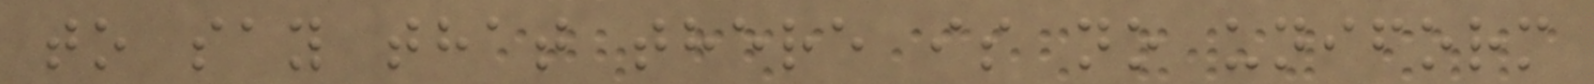to say that there is no uniform
